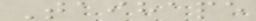Taihape
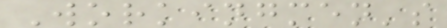Workingmen's
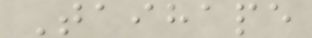Taihape
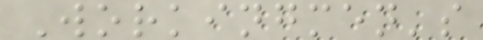Workingmen's
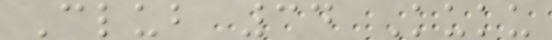Club 34 Kuku
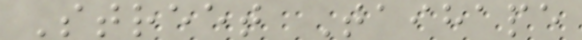Street Taihape
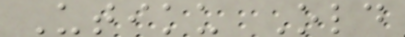Utiku Old
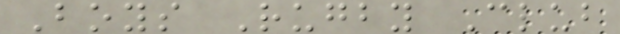Boys Rugby Club
